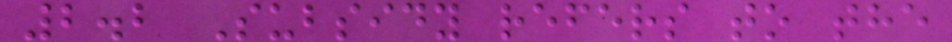2.2 Subsidy refers to the
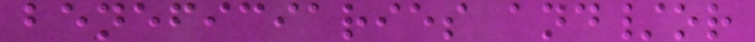beneficiaries and/or
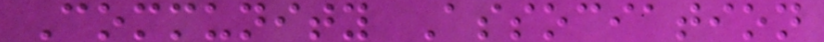Community Association
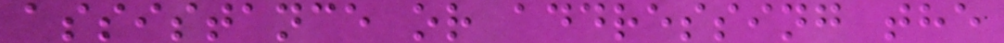assistance or addressing the
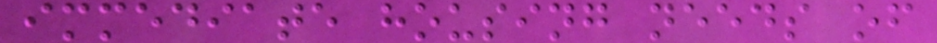immediate housing needs of
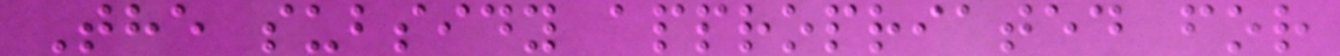The subsidy appropriated for
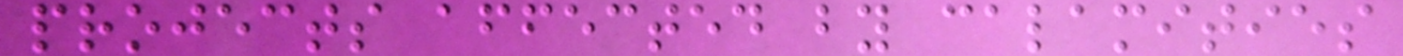projects affected by calamities
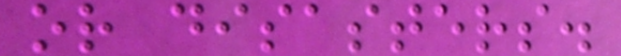or disasters.
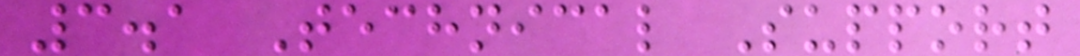3.1 Technical Support
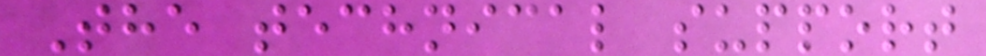The technical support
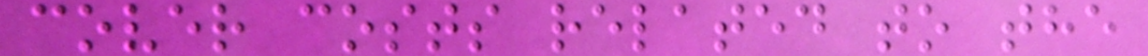cover costs related to the
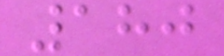180
